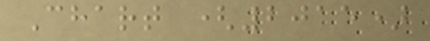Chart (2015)
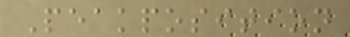Peakposition
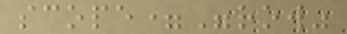scope="row"
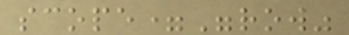scope="row"
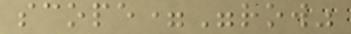scope="row"
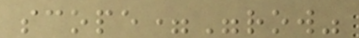scope="row"
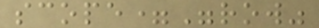scope="row"
